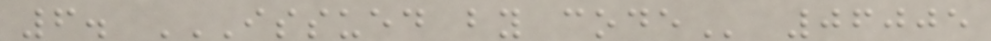6. ISSUED BY CODE 06005
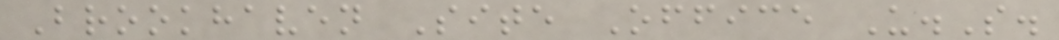Brookhaven Site Office U.S.
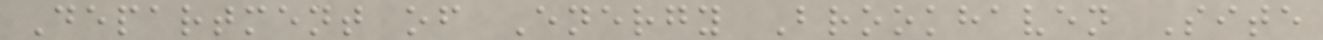Department of Energy Brookhaven Site
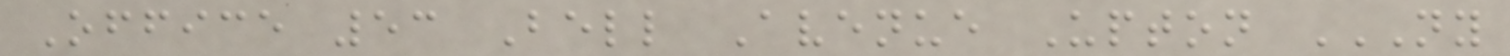Office 53 Bell Avenue Upton NY
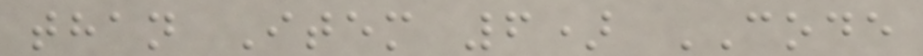than Item 6) CODE
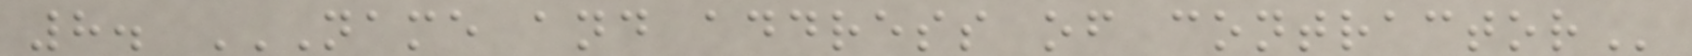8. NAME AND ADDRESS OF CONTRACTOR
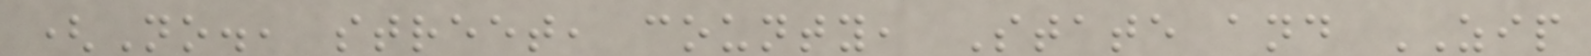(No., street, county, State and ZIP
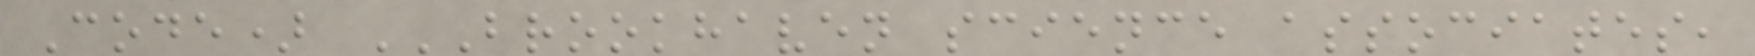Code) BROOKHAVEN SCIENCE ASSOCIATES,
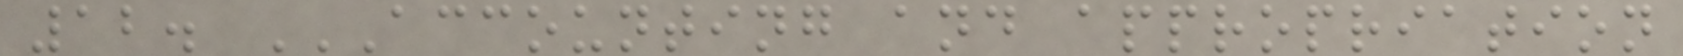12. ACCOUNTING AND APPROPRIATION
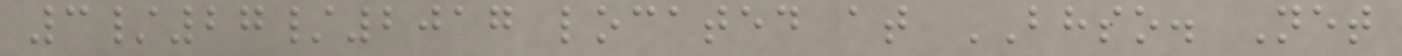3/27/2017 located at BHSO. Net
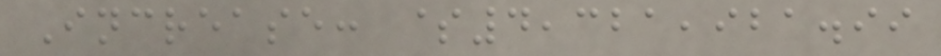Increase: $4,321,921.99
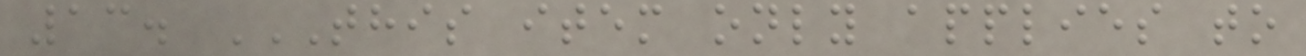13. THIS ITEM ONLY APPLIES TO
